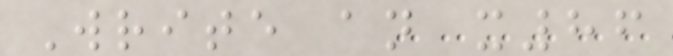Write an x86
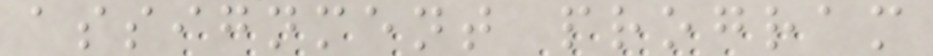assignment program
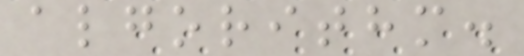algorithm.
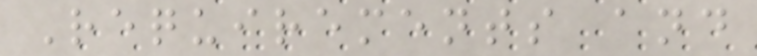Requirements and
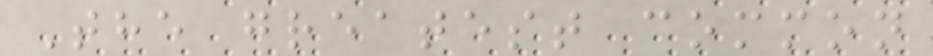The greatest common
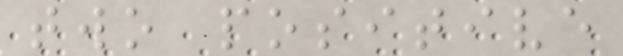two positive
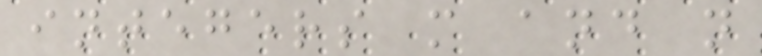integers m and n
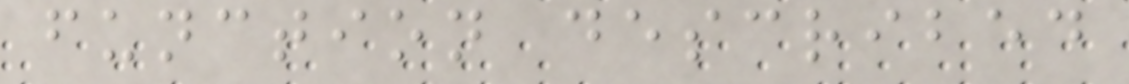function described
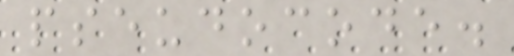pseudocode.
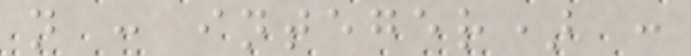n : integer) :
